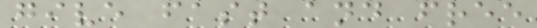give fast and free
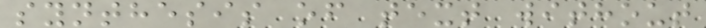synthesis of text without
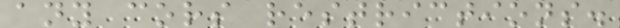any cors restrictions.
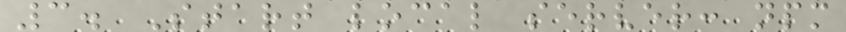3. Start local server: npm
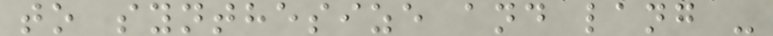to synthesize and lang -
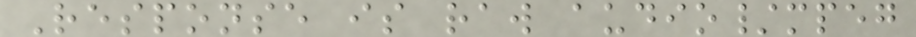Response is raw audio/mpeg
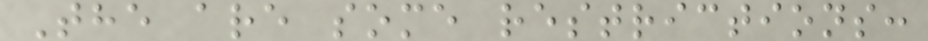The are some restrictions:
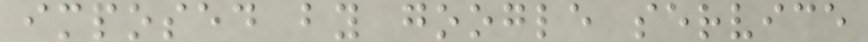imposed by google service
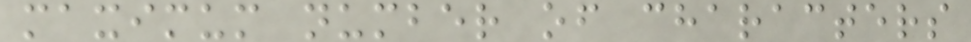maximum number of characters
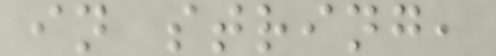in string,
